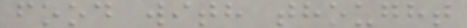food with thought
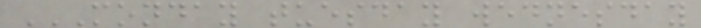MONDAY TUESDAY WEDNESDAY
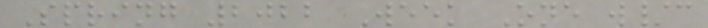Spring 2022 Week One w/c
